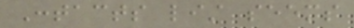Contacts list seems
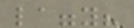laggy?
